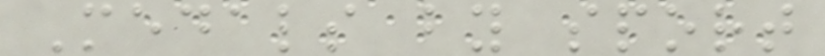Medals by sport
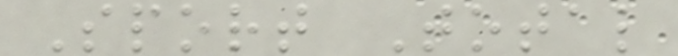Sport Total
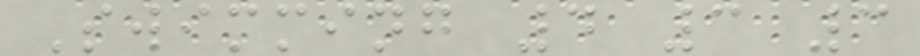Swimming 4 3 3
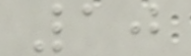10
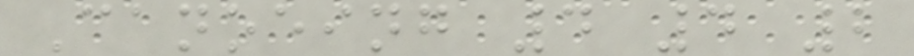Canoeing 4 4 2
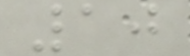10
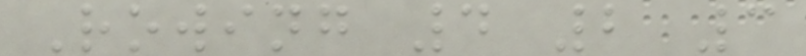Rowing 4 2 3
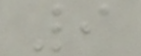9
